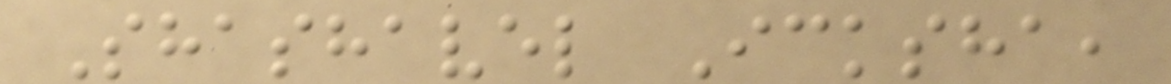Shashavel Icksha,
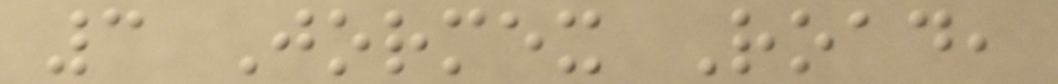3 Jormex Road,
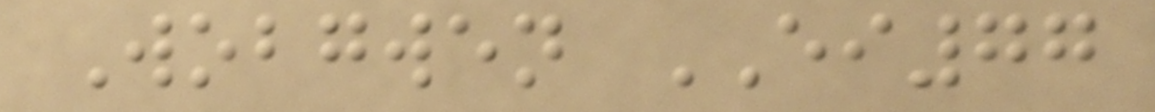Wobgwen EI77
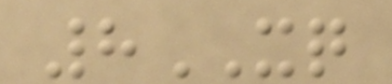8XQ
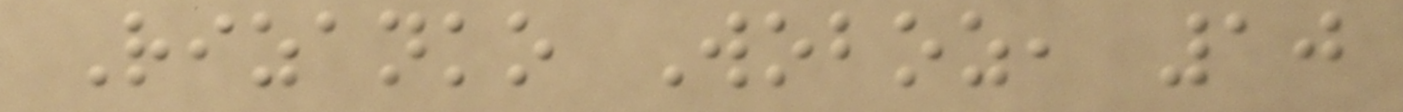Rizanko Woboz, 10
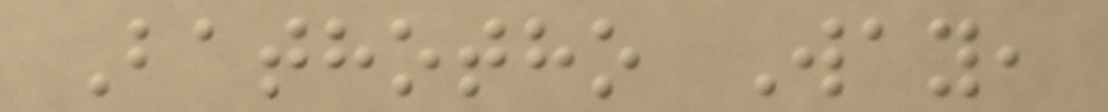Bathotho Way,
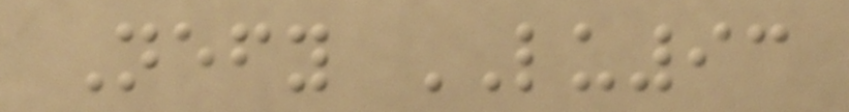Nefy LU93
